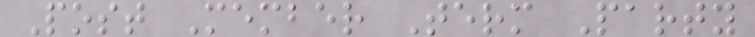Post Member Term Party
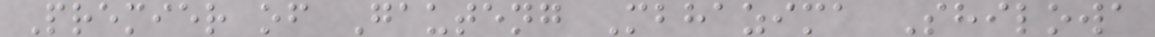Premier of Gauteng Mbhazima Shilowa
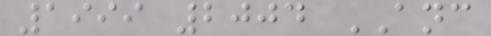1999 2004 ANC
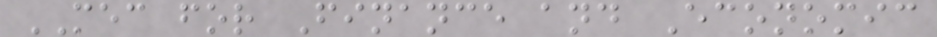MEC for Finance and Economic
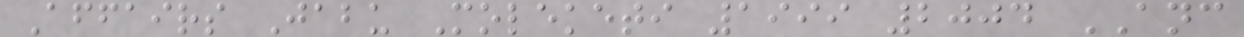Affairs Jabu Moleketi 1999 2004 ANC
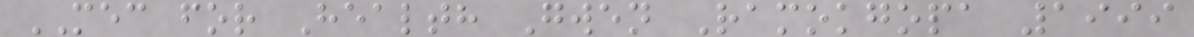MEC for Health Gwen Ramokgopa 1999
